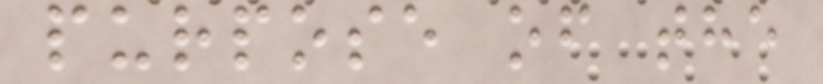purpose of the
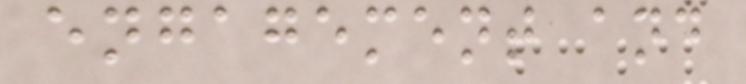engagement and
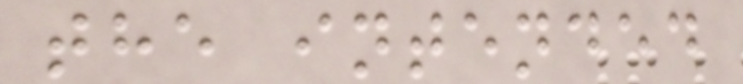the intended
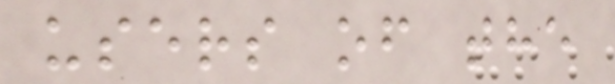users of the
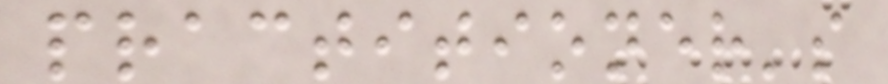practitioner's
